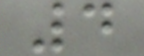4
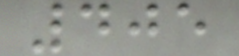405
